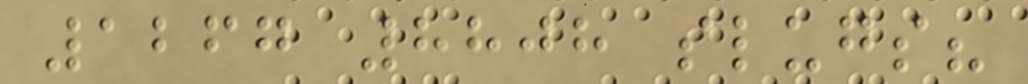1267 8808 slugs?
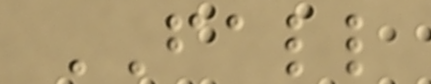FALL
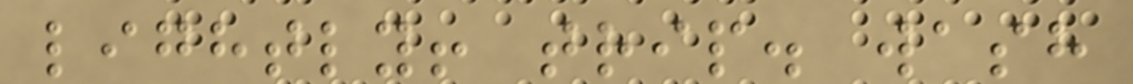lightly! trip. wash
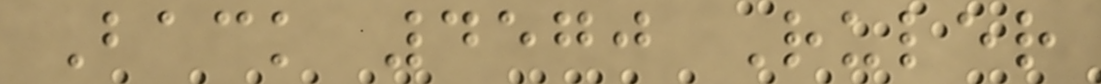Back 4570 Ruler
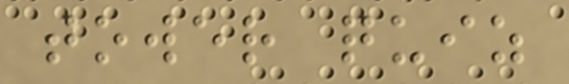tower quiz
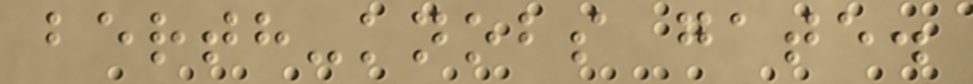berth-knobs gate.
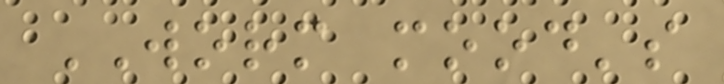WORM mood's
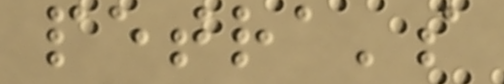petra's
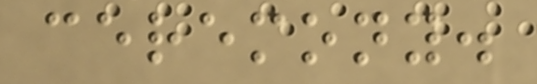ceremony.
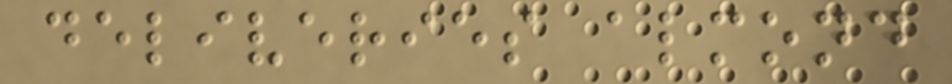deliveries almond
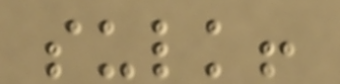sulk!
